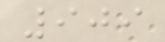909
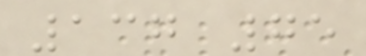137 75
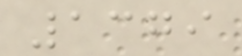1379
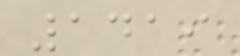1419
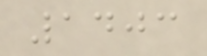1403
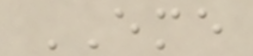EME
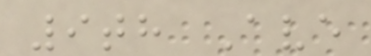9th Ave
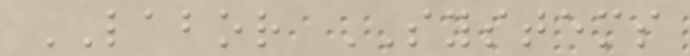LABOR SYSTEMS
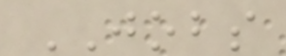JOBS
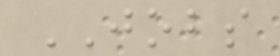JOBS
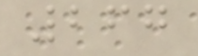267
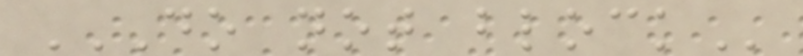DO NOT BLOCK
